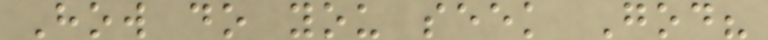How do you seek God?
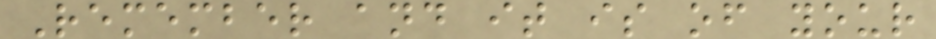Remember and it is of your
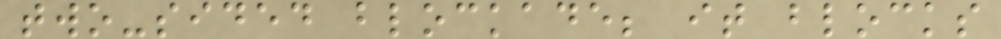two-sided blockade; it blocks
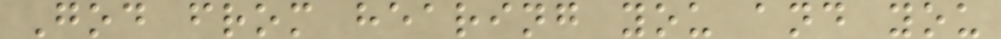God from hearing you and you
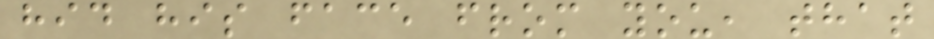hid his face from you, that
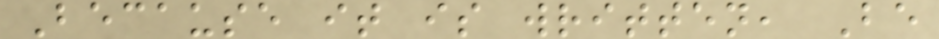Because it is written, Be
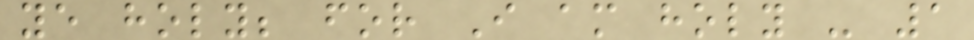ye holy; for I am holy - 1
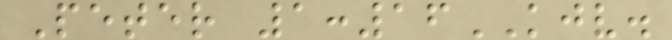Peter 1:16KJV.
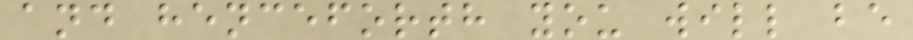and henceforth you will be
